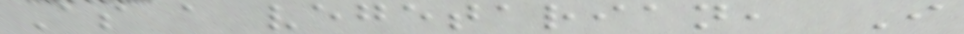As a vegetarian, I
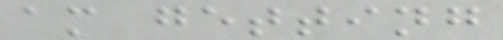am getting
